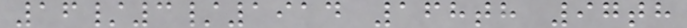16/3/1914 168th 97th
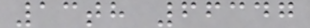13th 66347
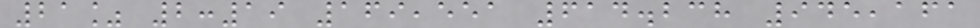21% 2:19 169,551 614.238 945,161
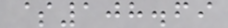$108.69
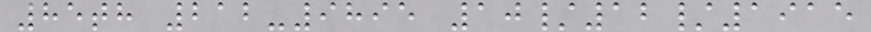85th 212-9895 10/12/1915
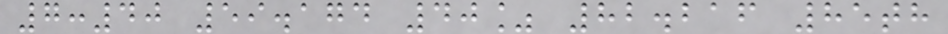7:40 59.174 40% 82.216 85th
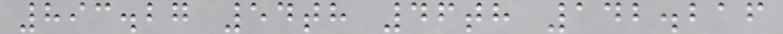893.27 54th 46th 142.216
